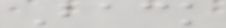Back
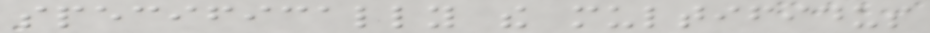specifically the multifidus
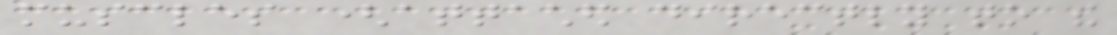muscles (attached directly to the
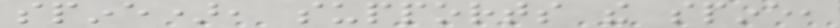spine), supports the spine,
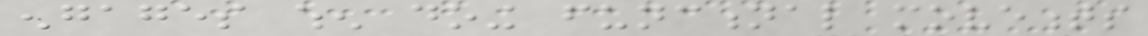engages when doing functional movements
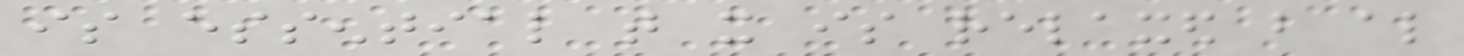is essential that it is relaxed but also
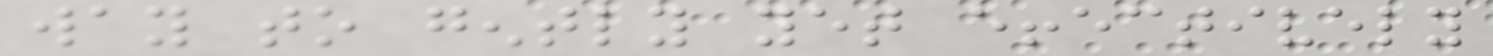way to gently yet effectively
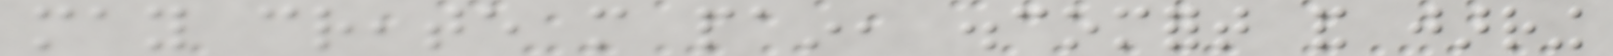may create more pain, discomfort and jarring
